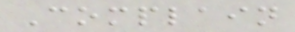Complain
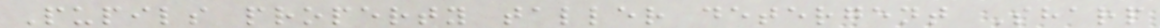Pupils property taller detergent Sharp
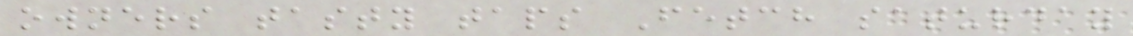owners tasty taps Fetch saturday
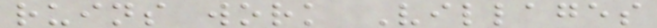ruins work Villages
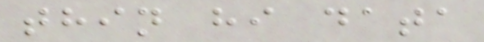thin hi data
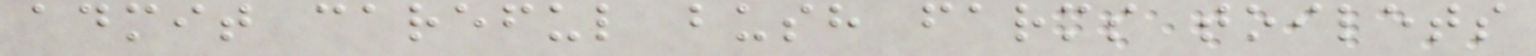admit careful bush farms toilets
